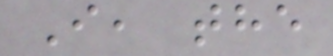I, the
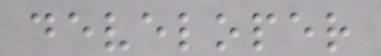developer
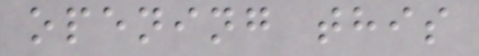opening this
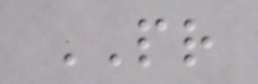PR
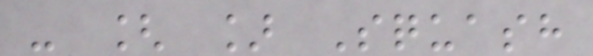- [ ] Squash
